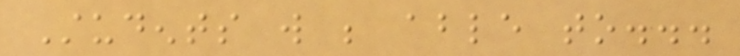Students will be able to...
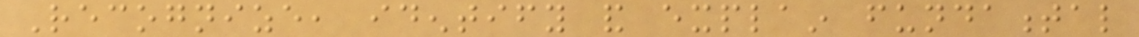Recognize, identify and explain fundamental
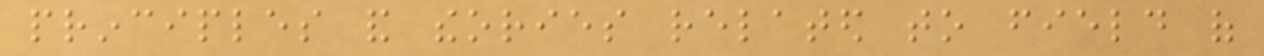principles and theories related to field of
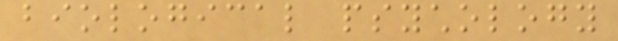biological psychology
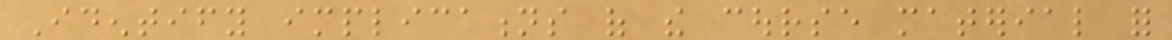Identify implications of the course material for
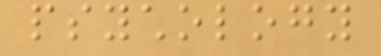psychology
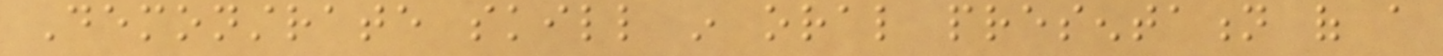Demonstrate skill in oral presentation of a
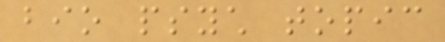bio psych topic
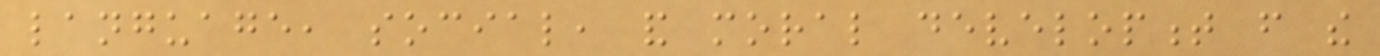language, social, and moral development from the
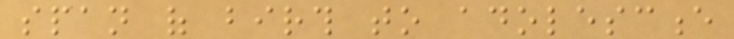span of birth to adolescence
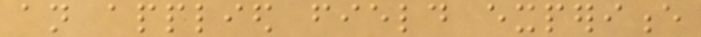an applied field experience
